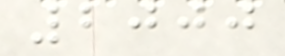2000
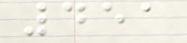451
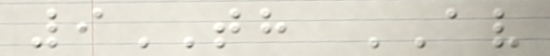9TH AV
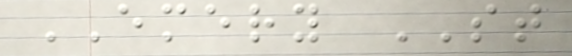EMERY ST
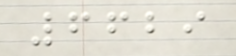6629
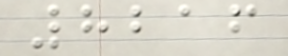8216
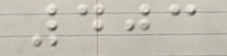403
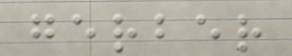gerber
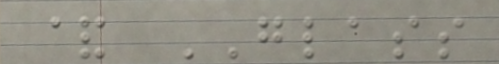& GLASS
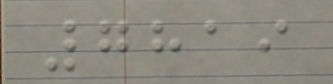7819
